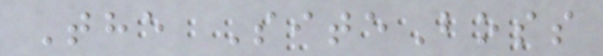The SiteBoss
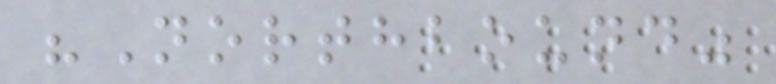"Northbound"
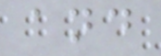and
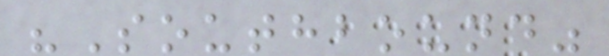"Southbound"
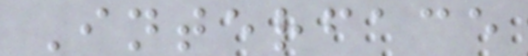Interface
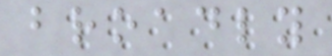broadly
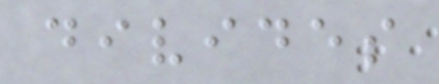divides
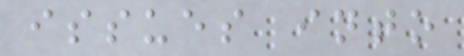issues into
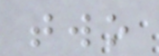two
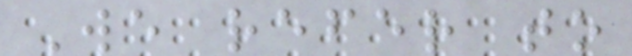We refer to
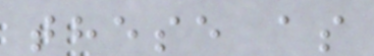these as
